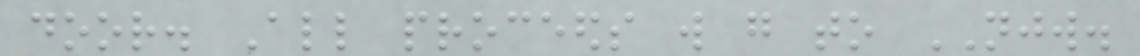door. All proceeds will go to NJW.
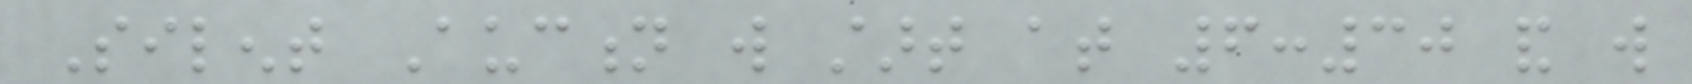Silent Auction will start at 6:30 and will
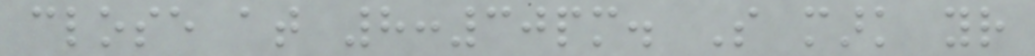close at 8:30pm. So mark your
